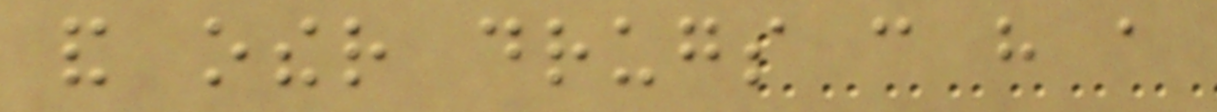and other drugs can have a
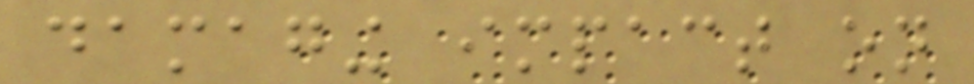damaging impact on
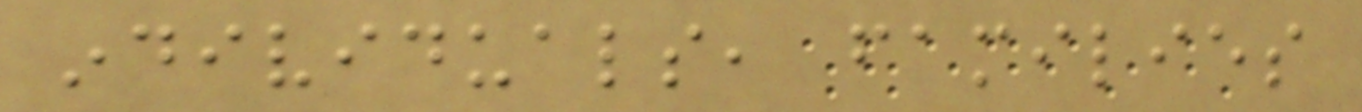individuals, families
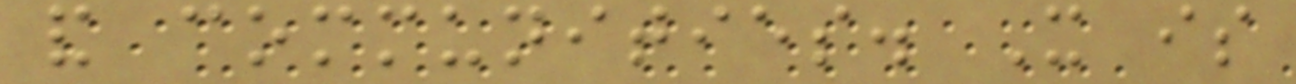and communities. It is
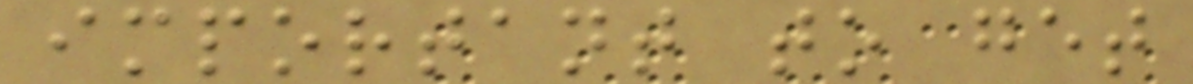important to get
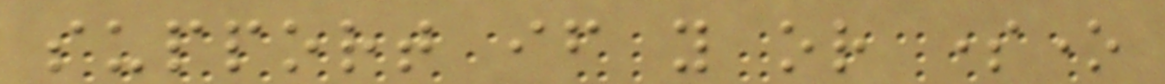support if you or someone
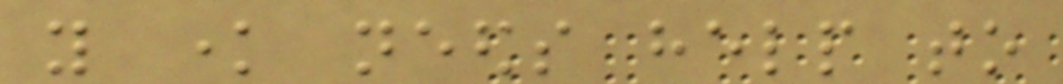you know needs help to
